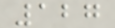127
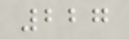227
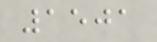1501
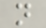n
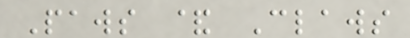Paws & Claws
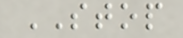STOP
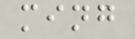ming
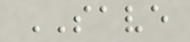SAVE
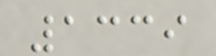1339
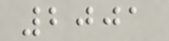2001
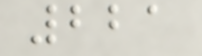221
